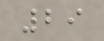29
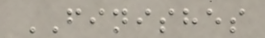FINISHES
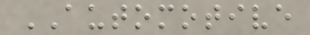AUTOMOTIVE
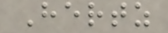Hertz
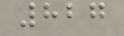827
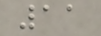11
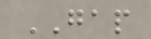GAP
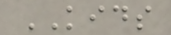KIDS
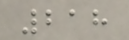218
